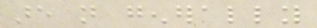are not generally
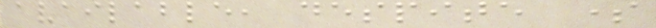available, despite some
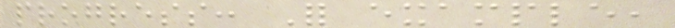progress: For example,
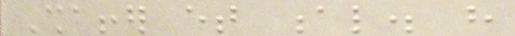Shaffer et al. have
